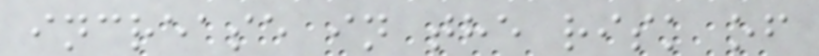increase in the risk of
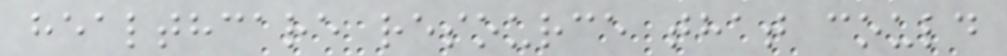healthcare resource that could
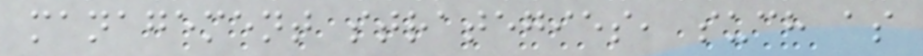management strategies, such as
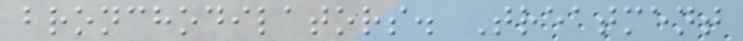bronchodilators. Treatment
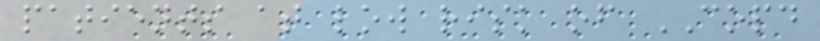patients at low risk of COPD
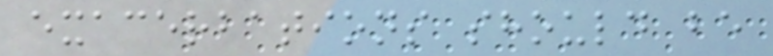exacerbations should be
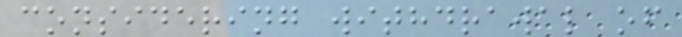considering withdrawal of
